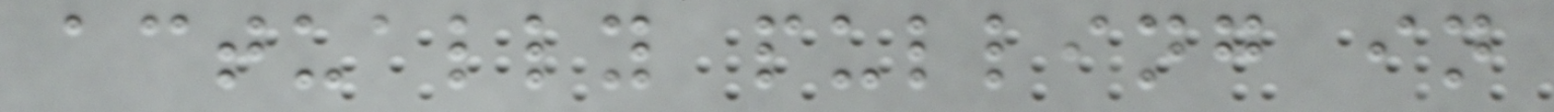actually pulling in
